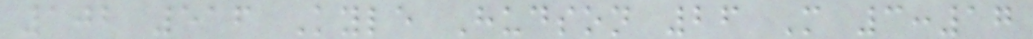102 516 Kyle Hudson 26 M 3:17
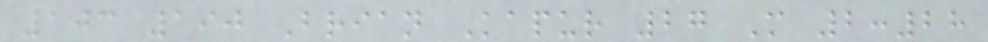103 190 Brian Kapur 27 M 2:28
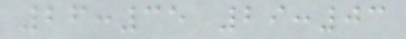26:35 29:03
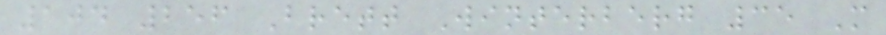104 256 Brett Winterberg 35 M
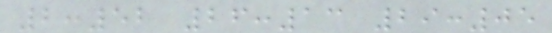2:52 26:13 29:05
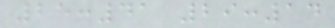25:41 29:14
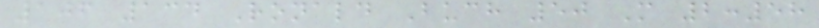106 134 Ronald Buch 50 M 2:58
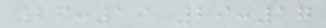26:19 29:17
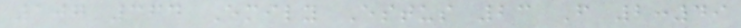107 364 Emily Estus 23 F 2:49
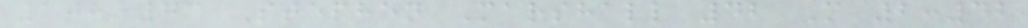108 73 Stephen Marshall 42 M 2:42
